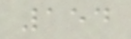154
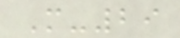M-29
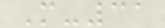M-31
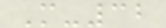M-32
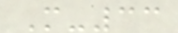M-33
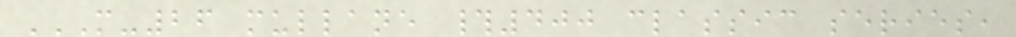M-26 MULLANE #400 CLASSIC SERIES,
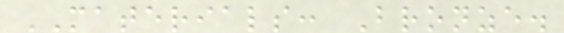MATERIALS: Bronze.
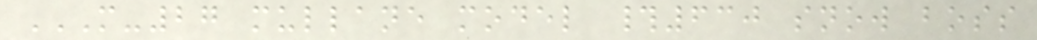M-27 MULLANE MODEL #630 SNOW BOSS
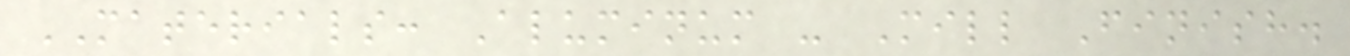MATERIALS: Aluminum - Mill Finish.
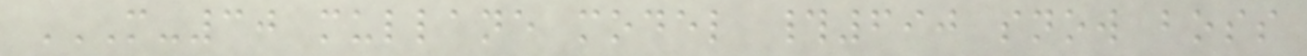M-30 MULLANE MODEL #690 SNOW BOSS
